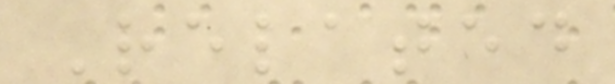Related
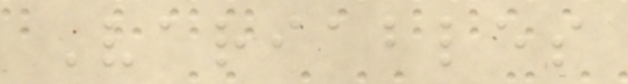Variables
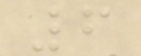6
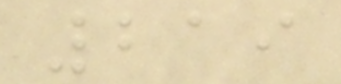219
